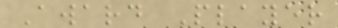Award Player
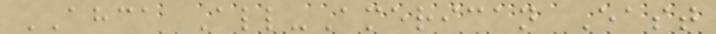AHCA All-American East
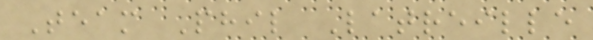Team Phil Latreille
